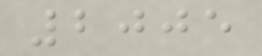2005
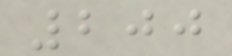200
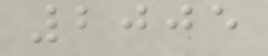2005
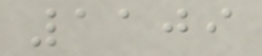1109
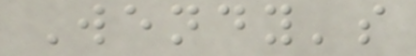Wendy's
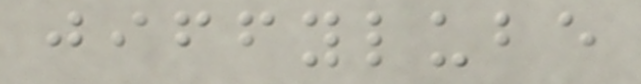jiffylube
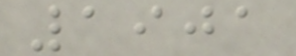1901
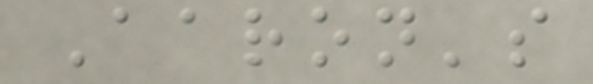Aaron's
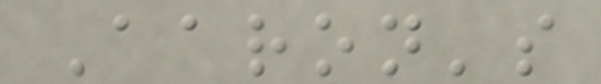Aaron's
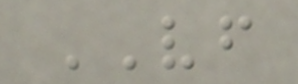VF
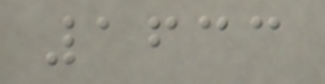1633
